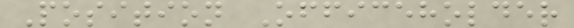Position Officeholder
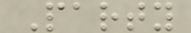Party
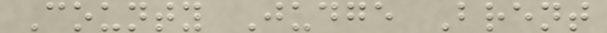County Judge Brent
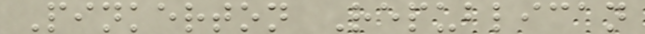Pinkerton Republican
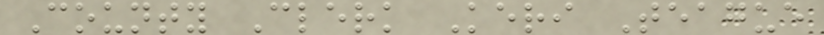County Clerk Keri Teague
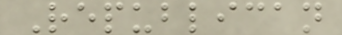Republican
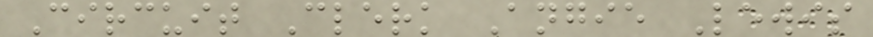Circuit Clerk Angie Lewis
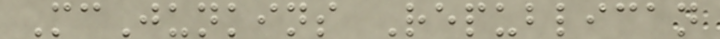McJunkins Republican
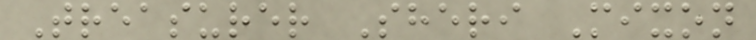Treasurer Sheri Mixon
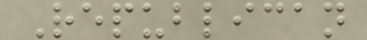Republican
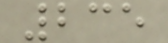235
